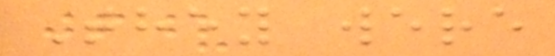They were
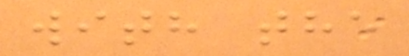with the
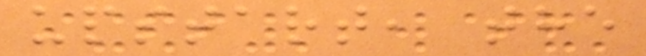upstart, the
